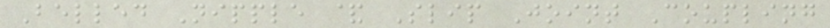Belled Nipple & Slip Joint Coupling
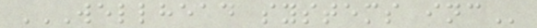WELLHEAD SYSTEMS INC
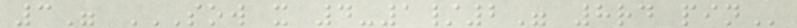3" SOW X 4-1/2" 8RD PIN
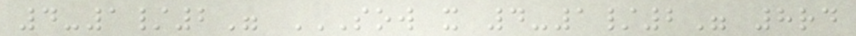4-1/2" SOW X 4-1/2" 8RD
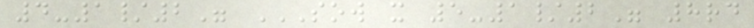4-1/2" SOW X 5-1/2" 8RD
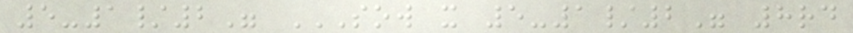5-1/2" SOW X 5-1/2" 8RD
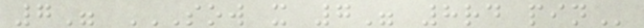7" SOW X 7" 8RD PIN
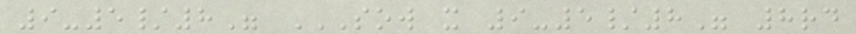9-5/8" SOW X 9-5/8" 8RD
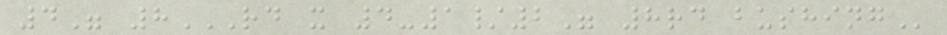4" 8RD X 4-1/2" 8RD BUSHING
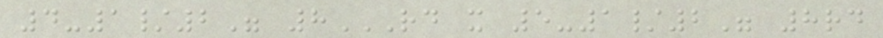4-1/2" 8RD X 5-1/2" 8RD
